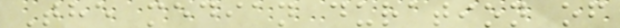The median duration of
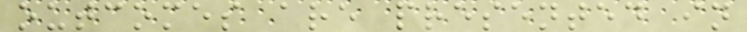outcomes are presented in
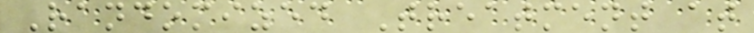Randomized Treatment at
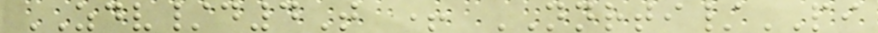ZDV/d4T + NNRTI/PI
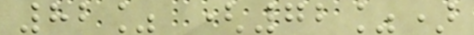82% (72%)
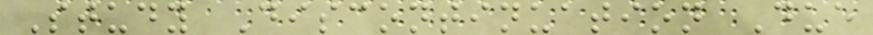Study Discontinuation Due
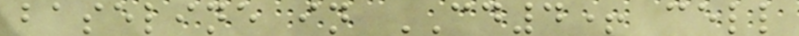baseline in CD4+ cell
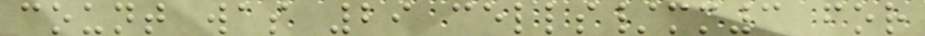count was 29 cells/mm3 for
